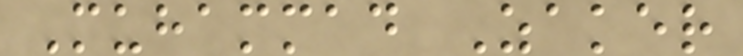Muhammad Zaker
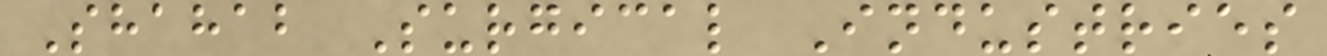Shahab Surgical Industries
